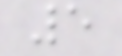5
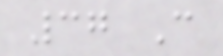37 C
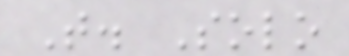T. Solo
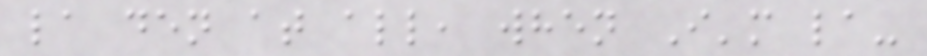la den at all, when I'm la-
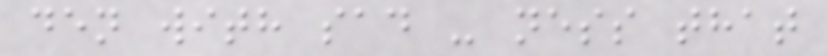den with sad - ness that
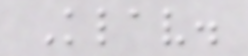Klav.
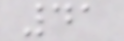41
